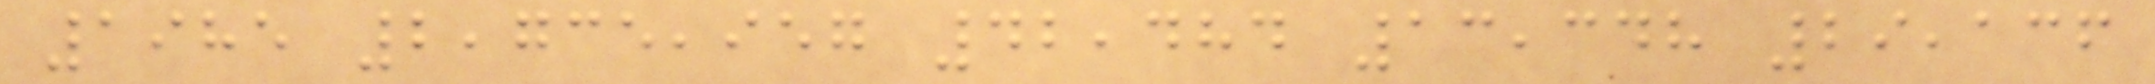1985 2,735,957 42,484 13,348 29,136
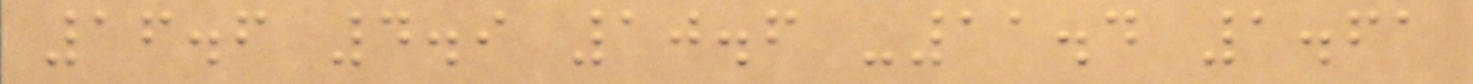16.6 4.9 10.6 -11.4 1.61
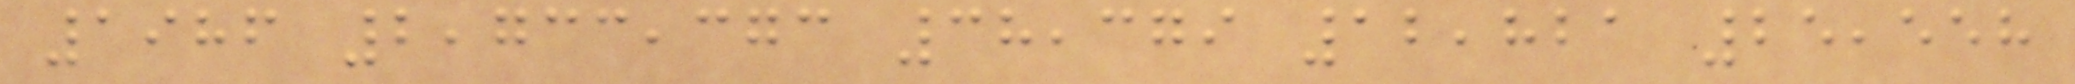1986 2,733,373 38,379 12,821 25,558
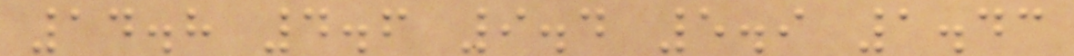14.8 4.6 9.4 5.9 1.43
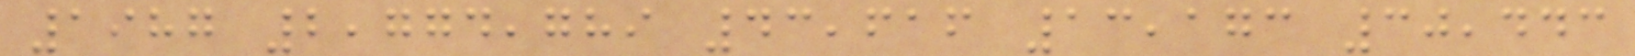1987 2,774,789 43,616 13,173 30,443
